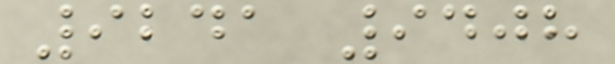9241 9408
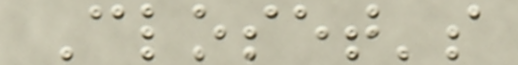Closet's
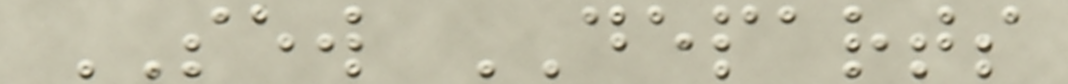SEW DEPARTS
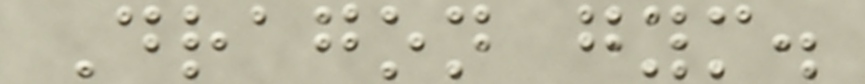Dragon gym.
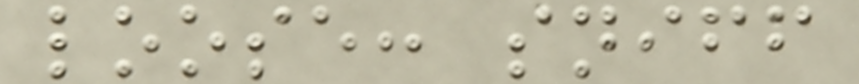loose: sniff
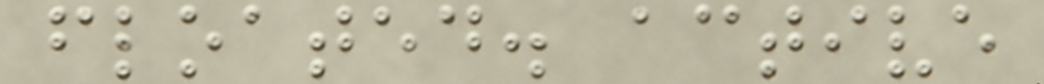floated. active
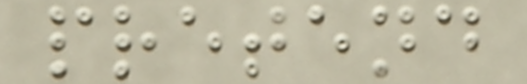pretend
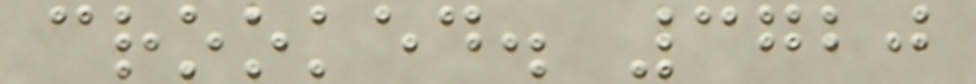crooked. 3720
